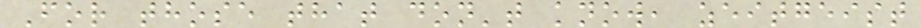For those that don't know, zeitgeist
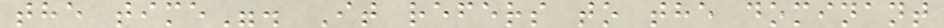the time". It refers to the dominant
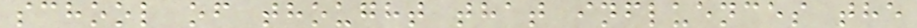school of thought that influences the
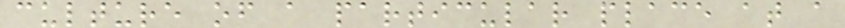culture of a particular place at a
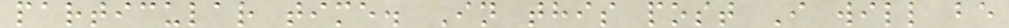particular time. In this post I will be
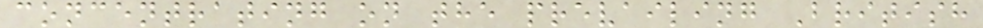concentrating on the prevailing British
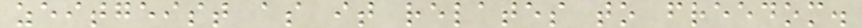zeitgeist as it relates to freedom.
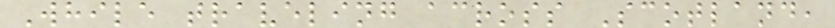While traveling across Scotland,
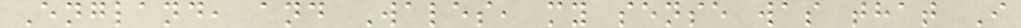England, and Wales, my sense was that I
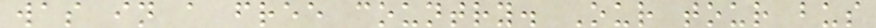was in a free country. Our tour bus
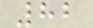82
